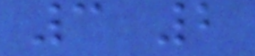3 2
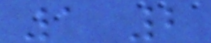1 2
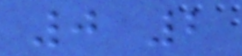0 2
